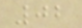02
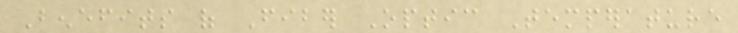Benefits of Fiber Optic Temperature
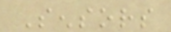Sensors
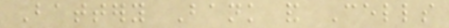Battery Bank and Cells
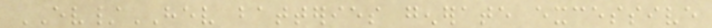EV/HEV batteries generate excessive
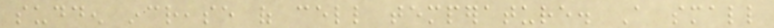sudden increase of cell temperature. A small
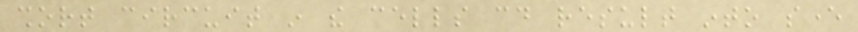short circuit in the cells could result into sever
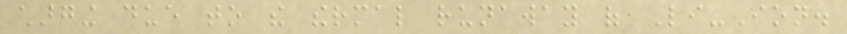charging due to the thermal runaway of Li-Ion.
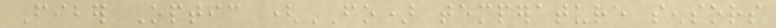Fiber Optic (FO) temperature sensors
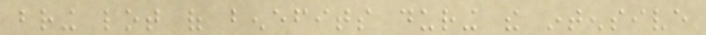bring lot of benefits during the intensive
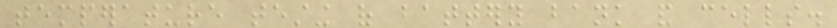temperature testing of battery bank and cells.
